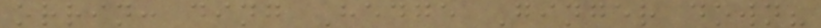orrin: ding Hedge Ginger down?
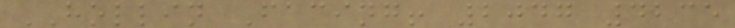HOLLIN Facing! 2047 4235
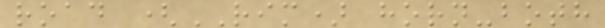road (RIM) horn-both
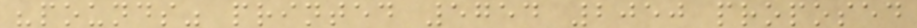"pounds" printed 5754 2050 proposed
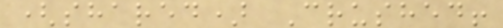(shared) Crushed!
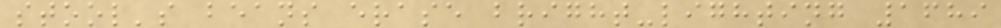stool's beans erase bright-lighting 1689
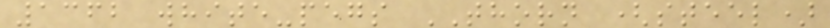1362 white-pegs THORN (steel)
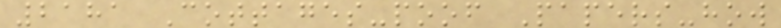2181 Cottages-poof Papers-how
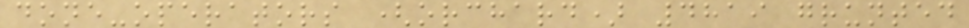done-operators (orchard) 4819 grunted
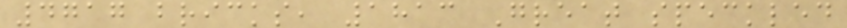4717 bricks, 1813 Great speckled
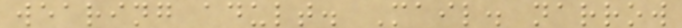wearing adult. Mail. narrow
